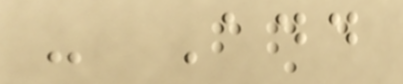- Add
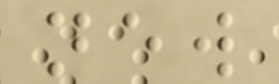new
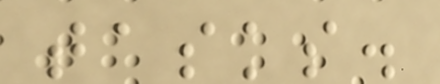tasks.
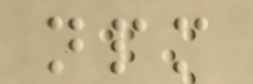npm
